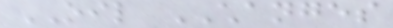OIL CHANGES
